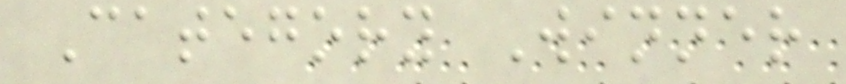Category Winner
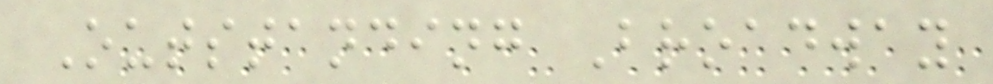Outstanding Broadway
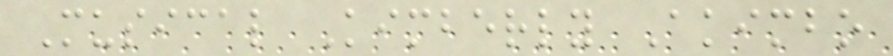Musical Kimberly Akimbo
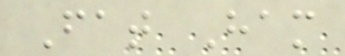Fat Ham
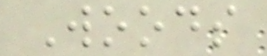Woods
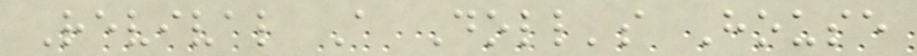Revival A Doll's House
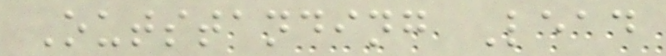Outstanding Lead
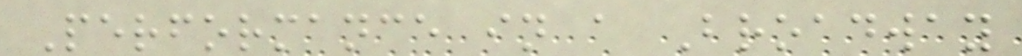Performance in a Broadway
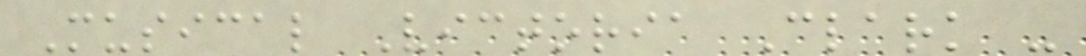Musical Victoria Clark -
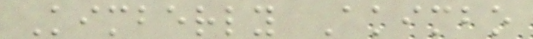Kimberly Akimbo
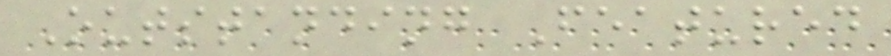Outstanding Featured
